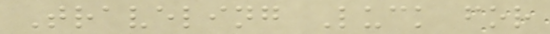Traveling Luck for
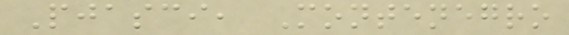Pjasci, Montenegro
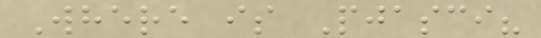Where is Pjasci?
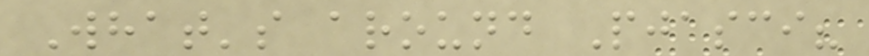What's around Pjasci?
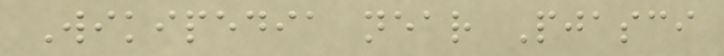Wikipedia near Pjasci
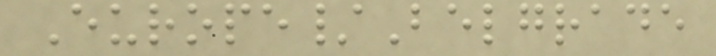Europe/Belgrade
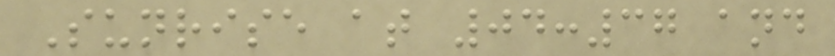Sunrise at 04:37 and
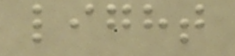light
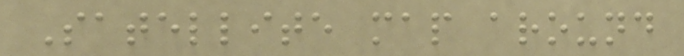Satellite map around
